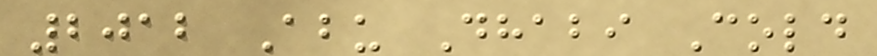2012 Abu Dhabi Cold
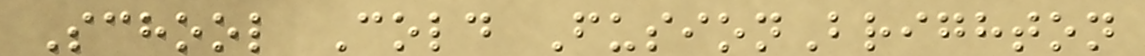School Cold FusionBrighton
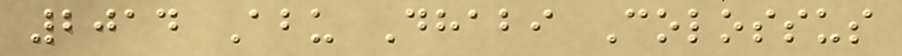2014 Abu Dhabi Colossus
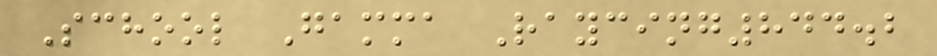School Gamma Raycing844.2
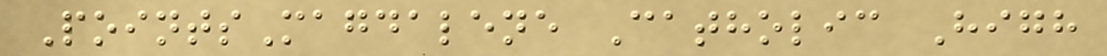PointsMagdalene Catholic High
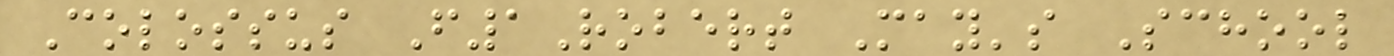Colossus F1Robert May's School
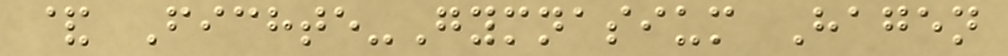& Fichte-Gymnasium Hagen
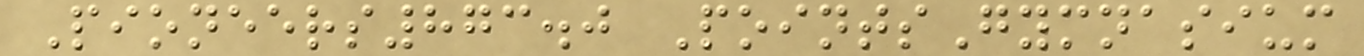Pioneers873.0 PointsGymnasium
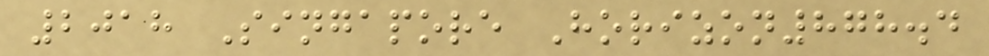2018 Singapore Horizon878.4
